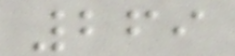269
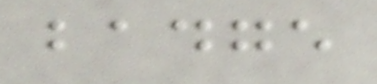badge
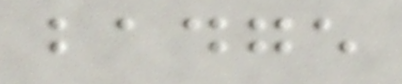badge
